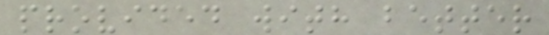provided with better
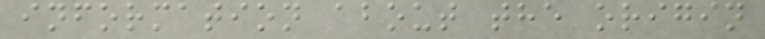information about the origin
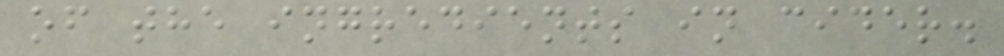of the ingredients in cider.
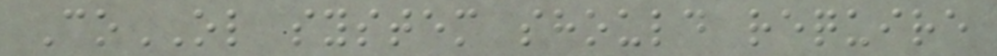CoOL system should require
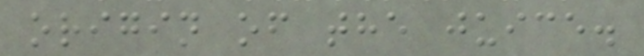origin of the juice.
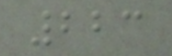223
